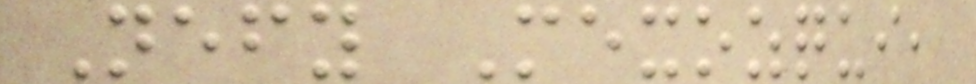Nefy Mexozqui,
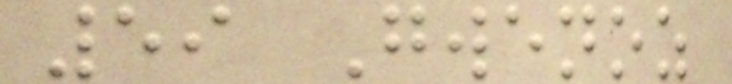59 Gwenoz
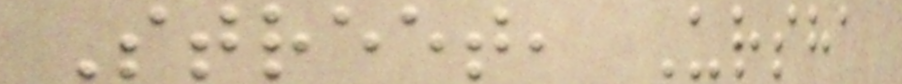Street, Ursha
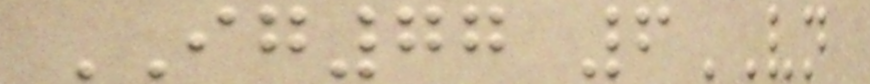IG77 6VN
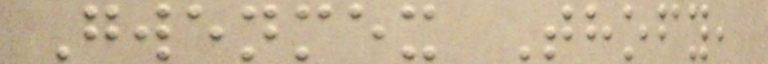Gwenmex Thofy,
